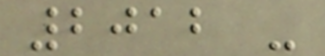2012 -
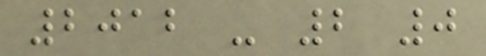2012 - 2 0
